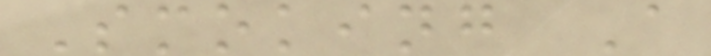Smoking A
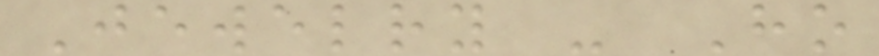Jewelry - Ho
